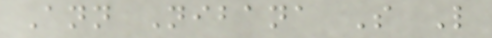Ann Nibana S L
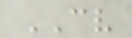CV
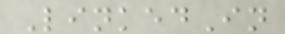LinkedIn
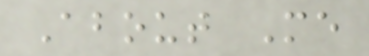About Me
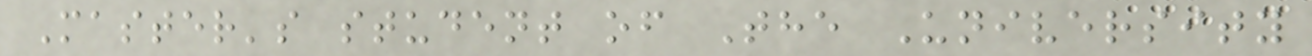Master's student of The University
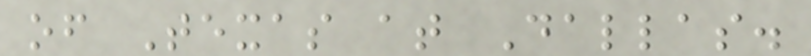of Texas at Dallas.
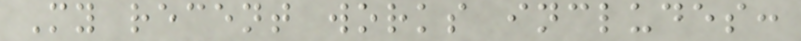My recent works includes:
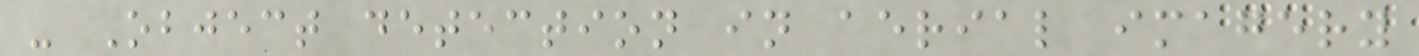- Object detection in aerial imagery
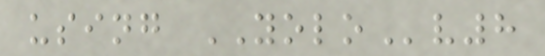using YOLOv8
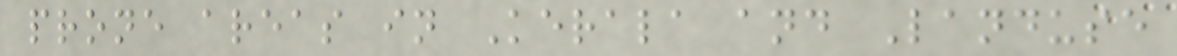prone areas in Kerala and Landuse
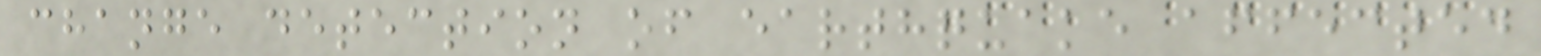change detection of earthquake affected
